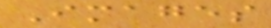Images
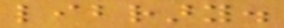library.
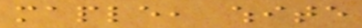maple, white
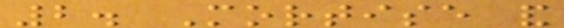2. Mortise and
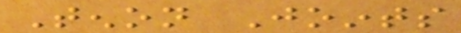Tenon Joints
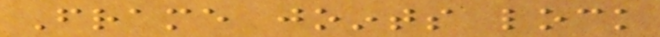Frame joints lock
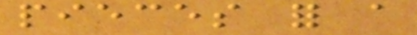pieces for a
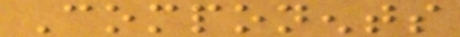Components
